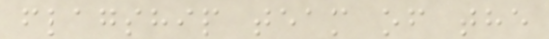flagship team of the
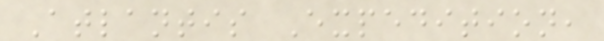Atlantis Expedition,
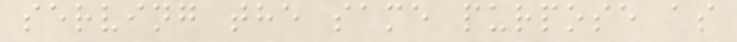serving the same purpose as
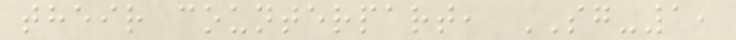their counterpart, SG-1,
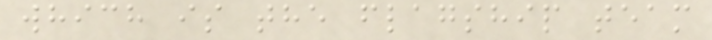which is the flagship team
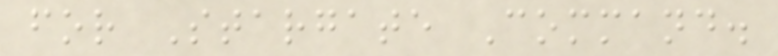for Stargate Command.
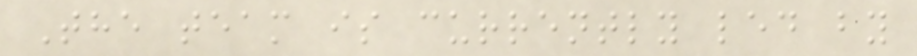The team is currently led by
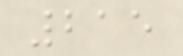215
